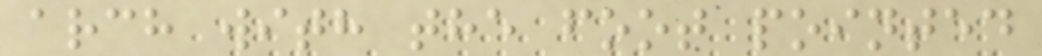arch with the foot pointed
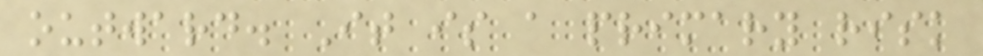outward. It is a primary risk
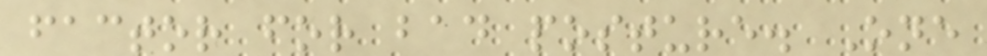factor for bad posture. One
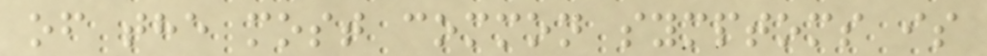of the most common symptoms is
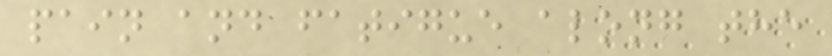pain and fatigue along the
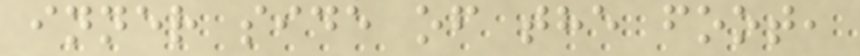inner side of the foot,
